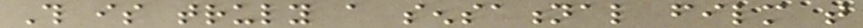This is truly a sensational film that
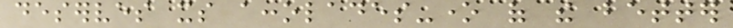deserves its accolades-one of the better
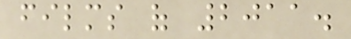films of 2011.
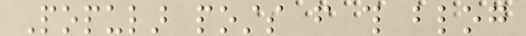Popular posts from this blog
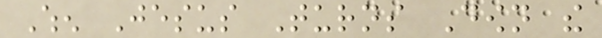When Jesus Turns Down the
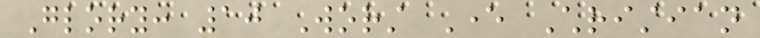Glory: 10 Worst Ever Christian
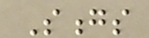Songs
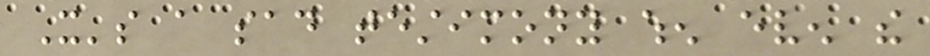It's a sad testimony when even the
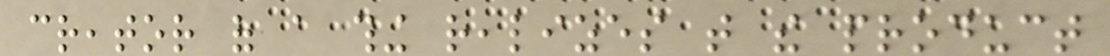creator of a thing realizes that the product
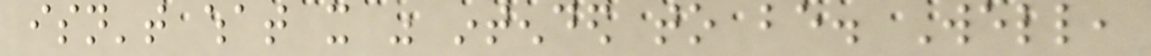isn't what it was intended to be. Well,
